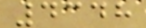4348
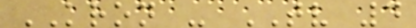KRON - TV 4
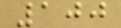100
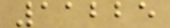11225
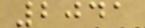2041
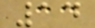14
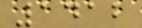1412
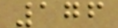176
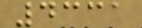4331
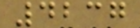4237
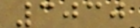3030
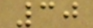30
